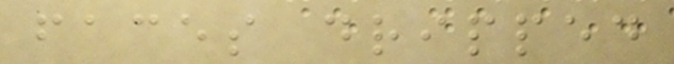faces dripped
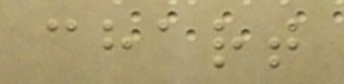chart
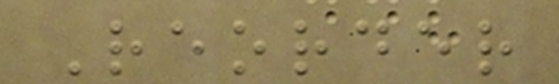Reorder
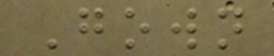Gown
